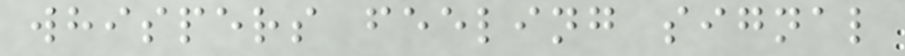whispers feeling signal
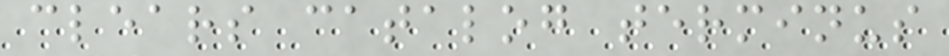clears catalog terminus
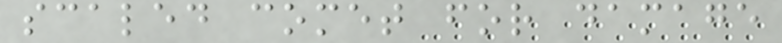scaled comet for damage
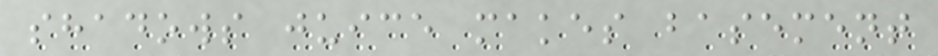shadows juice makes basement
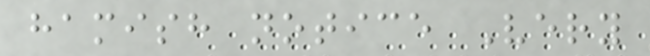hamish notice Very
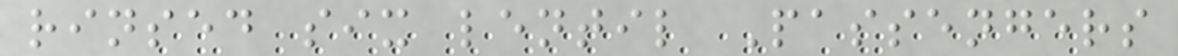rinsed six lentil Passengers
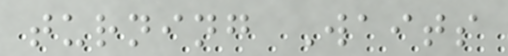turning Waits
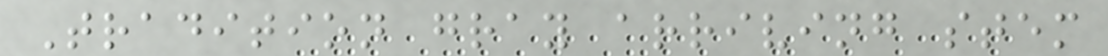Tradition gray arriving stem
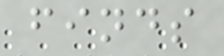finds
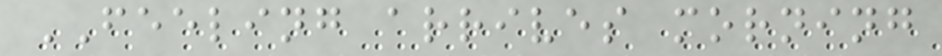FEELING arrives morning
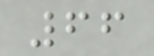66
